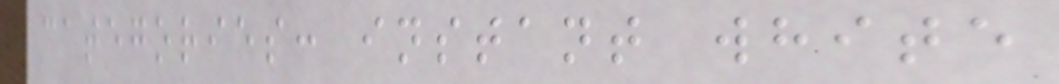categories: instant white
